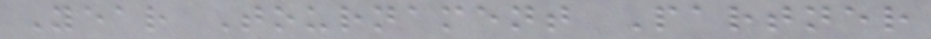Year Tournament Partner
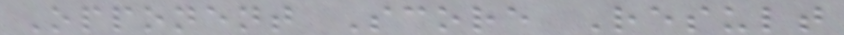Opponent Score Result
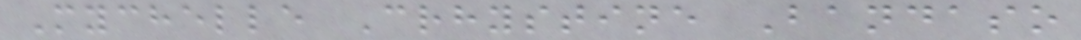Mychelle Crhystine Bandaso
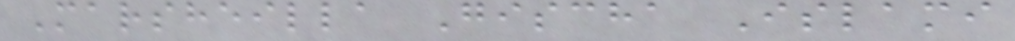Marsheilla Gischa Islami
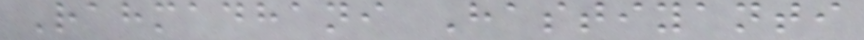Rahmadhani Hastiyanti
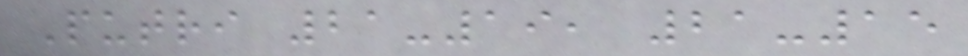Putri 21-19, 21-15
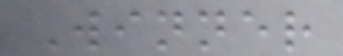Winner
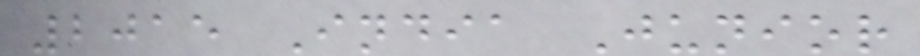2015 India Junior
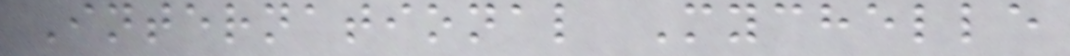International Mychelle
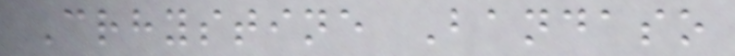Crhystine Bandaso
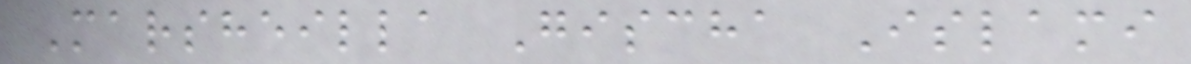Marsheilla Gischa Islami
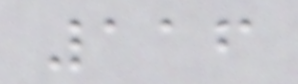116
